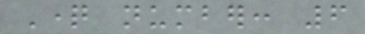Question number: 6
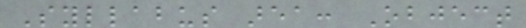Syllabus area: Object
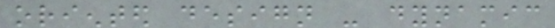oriented design - dynamic
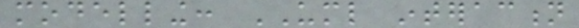modelling: UML interaction
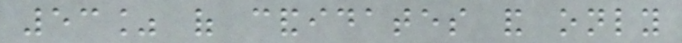53% of candidates and only
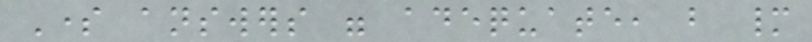Some answers were adequate, but many
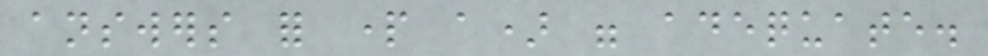answers for part a) were adequate.
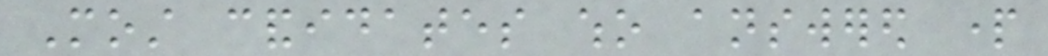Most candidates who answered part
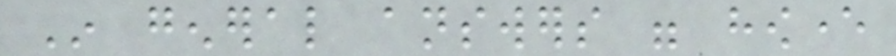In general answers were however
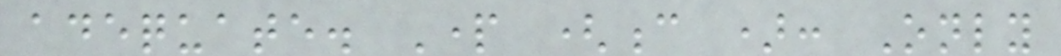adequate. Part (c ): Only
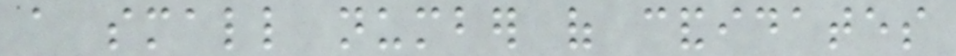a small number of candidates
